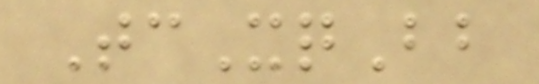TcXqBb
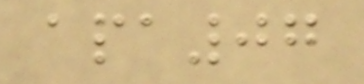apa07
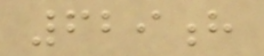629h
